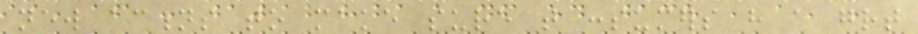new actions to make sure that consumers have a great
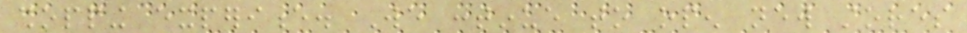shopping experience. We continue to open new stores
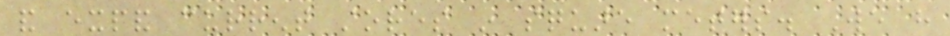and expand current stores in square meters. We have
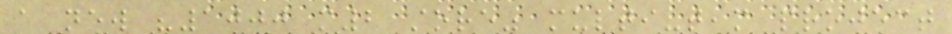a new "1000 m2 store" multi-team project
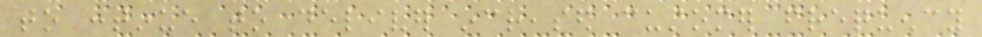to continue to deliver increased customer frequency
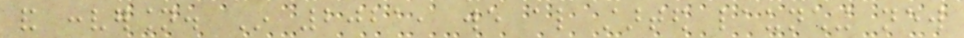and conversion. In 2021, we also started launching new
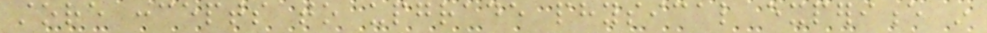store concepts to upgrade physical experience in
